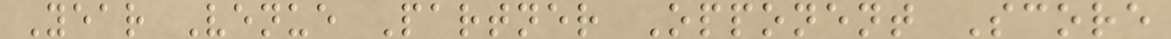Year Venue Partner Opponent Score
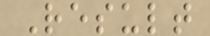Result
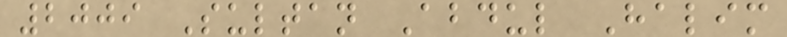2009 Sultan Abdul Halim
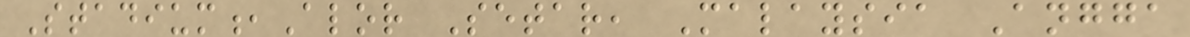Stadium,Alor Setar, Malaysia Angga
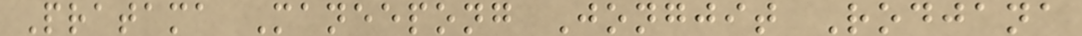Pratama Maneepong Jongjit Rodjana
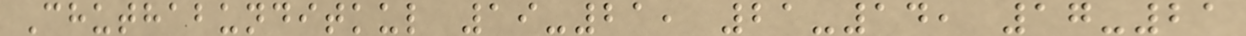Chuthabunditkul 19-21, 21-14, 17-21
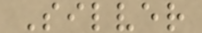Silver
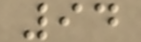94
